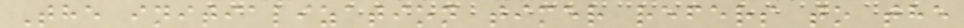The initialization timer refers to the
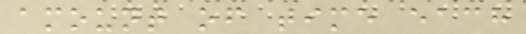amount of time each
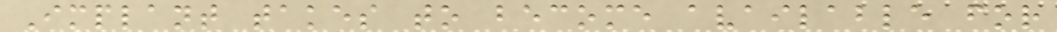Implant takes to become available for
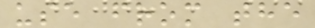use from the
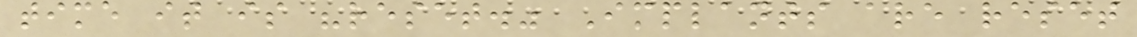time it is "reset." Implants are reset
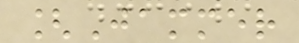[Jammer
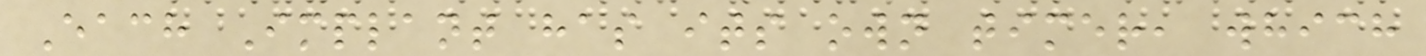Each Implant has its own timer, which
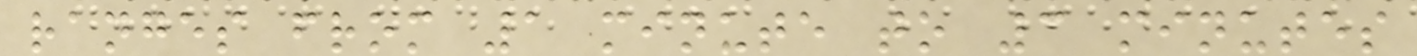ranges from 1 minute to 3 minutes
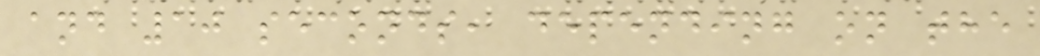and 10 seconds, depending on the
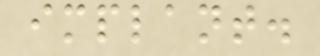implant.
